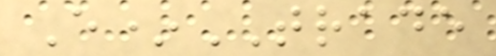E*TRADE
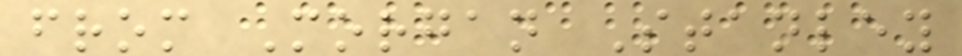from Morgan Stanley
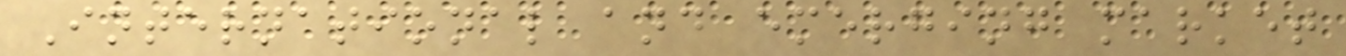International and emerging market
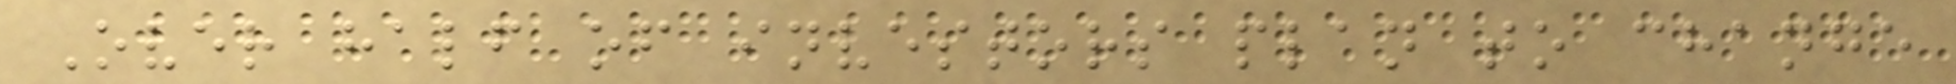Over half of investors plan to change
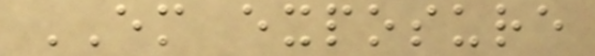EM exposure
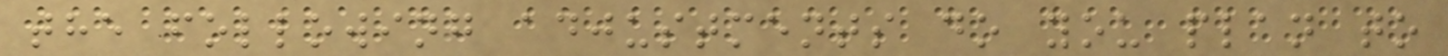the following adjustments do you plan to
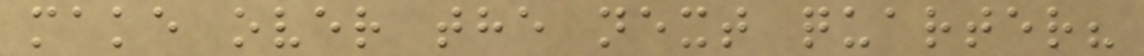make over the next quarter?
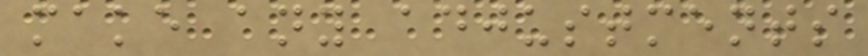make any adjustments
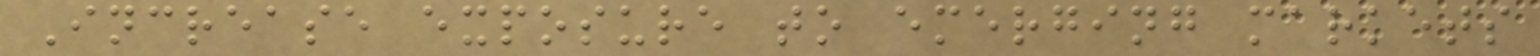Increase exposure to emerging markets
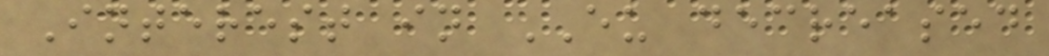Interest in EU decreased
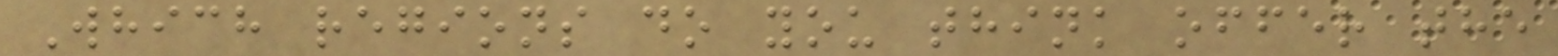Which regions do you think offer the
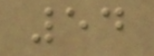54
